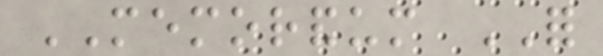MEMORANDUM FOR
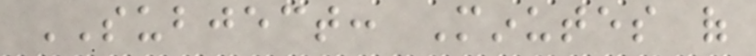SUBJECT: Minutes of
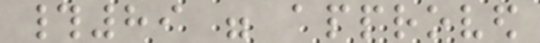#89 were approved
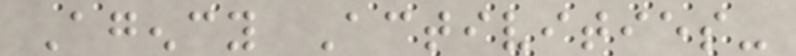Agency Activities-
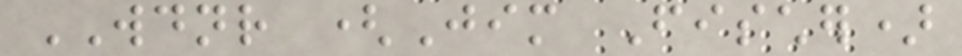WDNR (Jim Fischer)
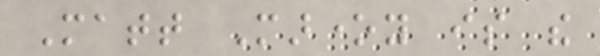Matt Maroney is the
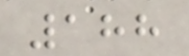188
